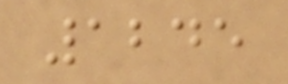1245
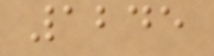1245
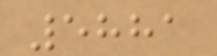5881
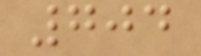704
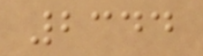2344
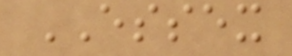ESSEX
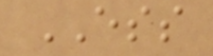ESS
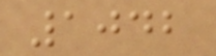1042
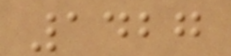1427
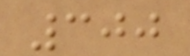300
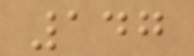147
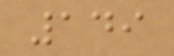149
